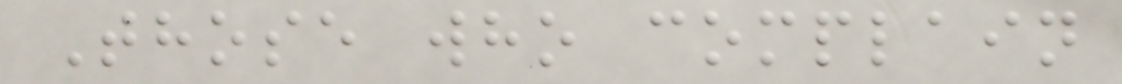Those who complain
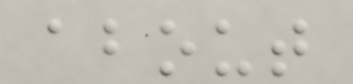about
